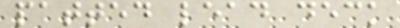patted lead deck
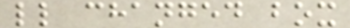ll changed box
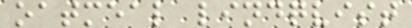oatmeal lindqvist
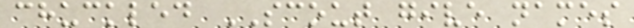chuckled SCOUT give names
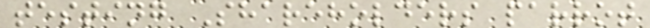testing Shareholders parrot
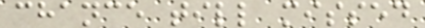chance till missed
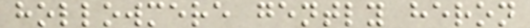hollowmere gently heron
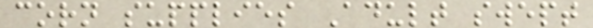corn supplies Adult swept
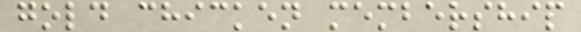gold chicken membership
